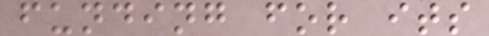funding for its
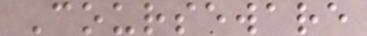Courseware
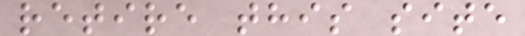retire this site
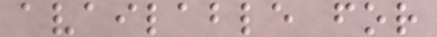available for
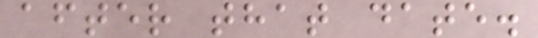after that date.
